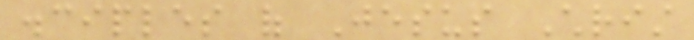disciples of Jesus Christ
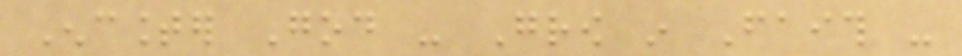Encounter God - Grow in Faith -
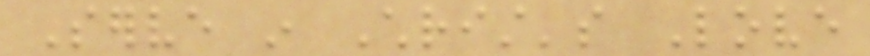Serve in Christ's Love
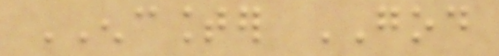ENCOUNTER GOD
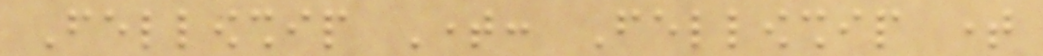Fellowship Time: Fellowship time
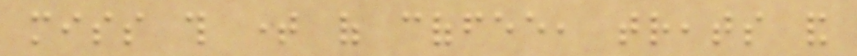miss this time of coffee, treats and
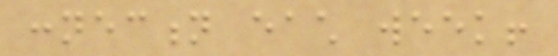connection each week!
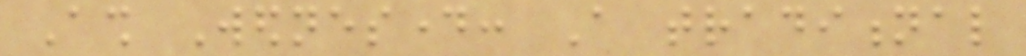Ash Wednesday: A traditional
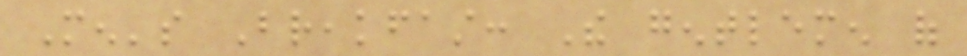Men's Breakfast: The gentlemen of
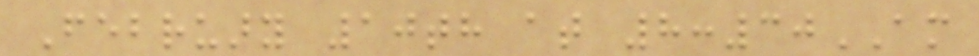February 10th at 8:30AM
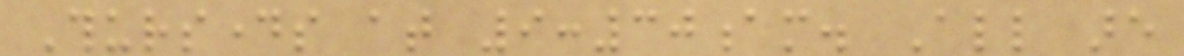Thursdays at 9:30am. All are
